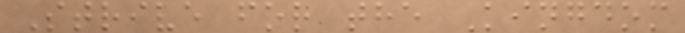Strive for the Kingdom
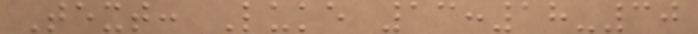Text: Luke 13:18-30
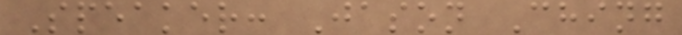Speaker: Jason Ching
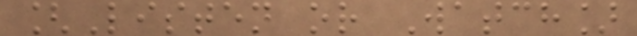[Listen or Watch]
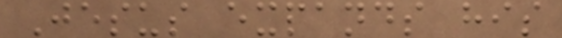Jesus expands his
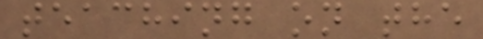teaching on the
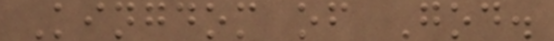Kingdom of God.
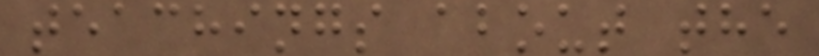teachings about the
